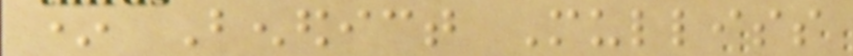* Benedict Mulliss
